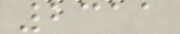2311
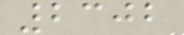2302
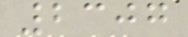2307
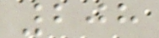208
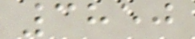3850
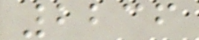2236
